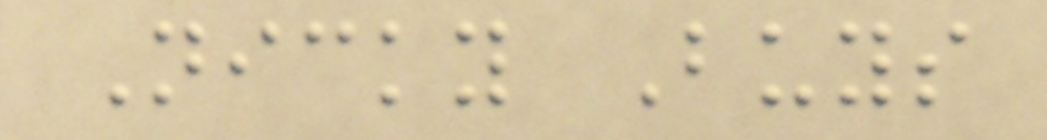Nicky Buys
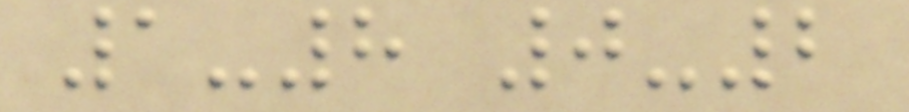1-8 0-2
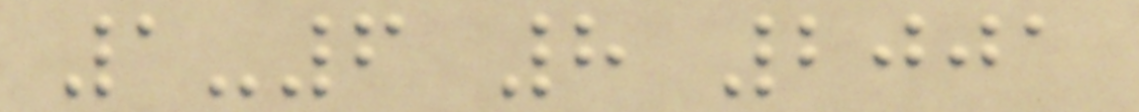1-6 8 2001
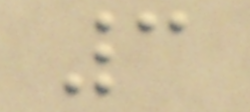3
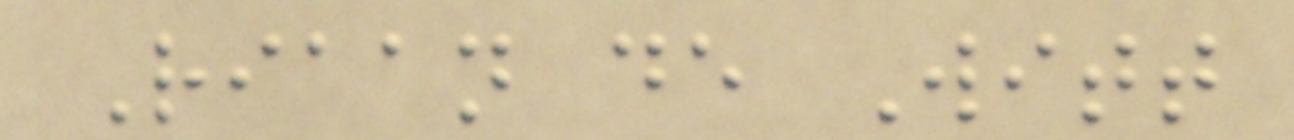Riaan de Witt
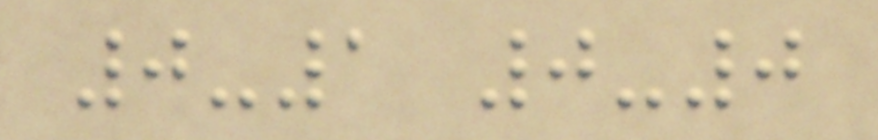0-1 0-0
